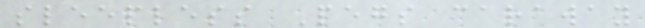sleepless Pegs caraway
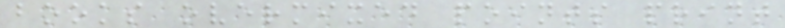books overmixed points print
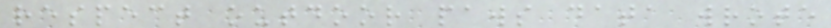respect outdoor paws data wrote
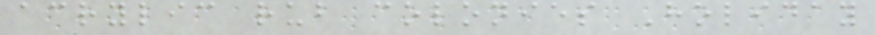acrylic rub colonies Holiday
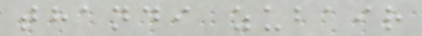thandi zubair
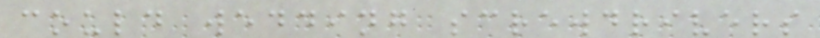could wedding screwdrivers
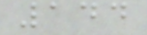144
